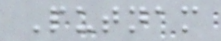Putnam
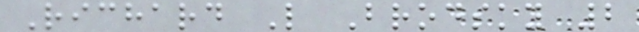Richard L Brodsky 2
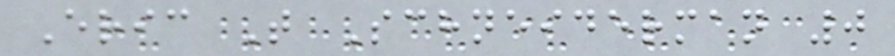Eric T Schneiderman 0
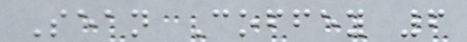Sean Coffey 6
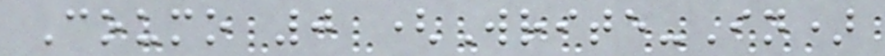Coumo 0 (Write-In)
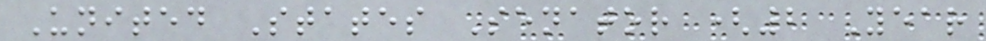United States Senator (2 Year
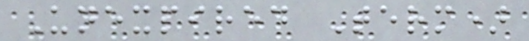Unexpired Term)
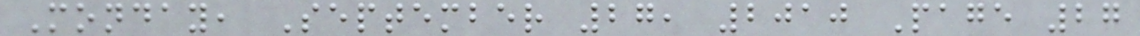Monday, September 27, 2010 Page 27
